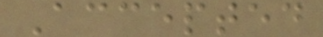Accepted
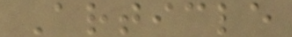Article
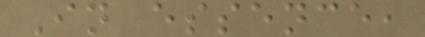In essence,
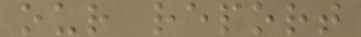our report
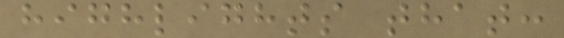highlights that:
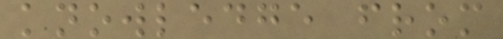knowledge from
